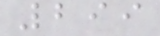299
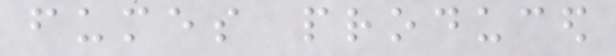fumes produced
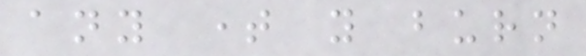any time you burn
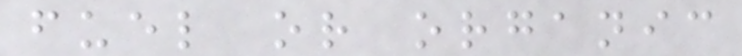fuel or organic
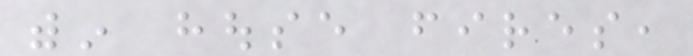within house fires,
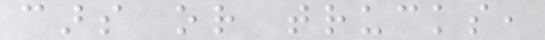cars or trucks,
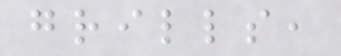grills,
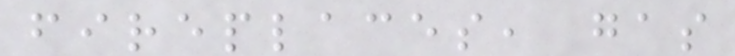fireplaces, gas
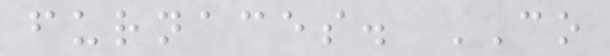furnaces. CO
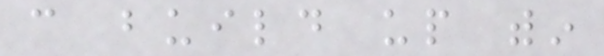can build up within
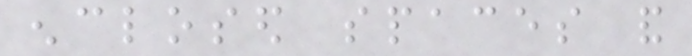enclosed spaces and
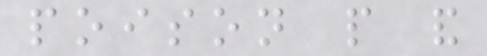poison people and
